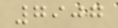7907
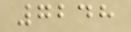7248
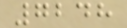7248
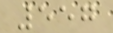557
